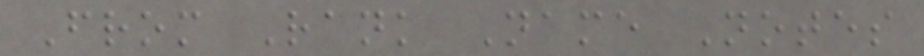From Rank Name Notes
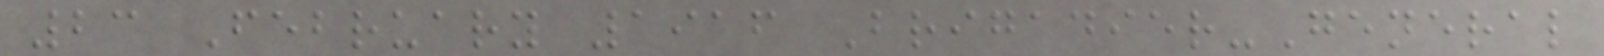23 February 1916 Brigadier-General
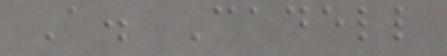A. Cadell
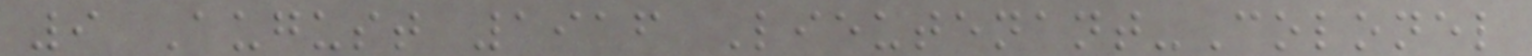9 August 1916 Lieutenant-Colonel
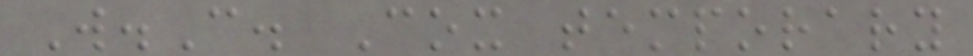W.C. Cox temporary
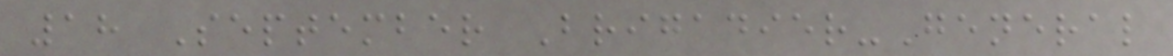18 September Brigadier-General
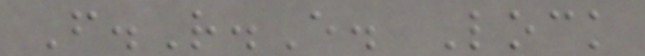F.R.E. Lock
